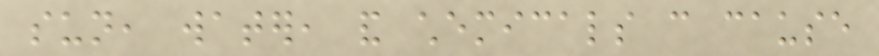sun, water, and chemicals can cause
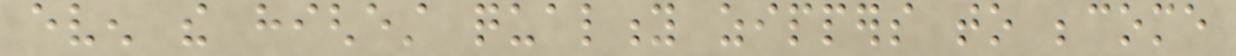even the highest quality zippers to become
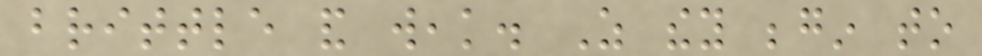brittle and weak. As they begin to
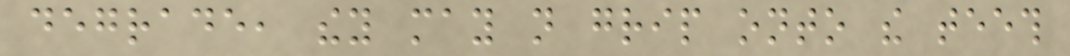degrade, they may not grip onto the teeth
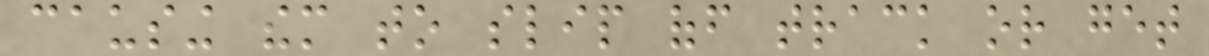causing them to slip off track or get
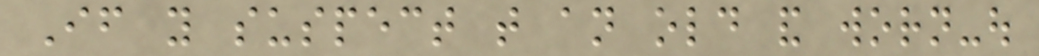If you suspect that an old and worn-out
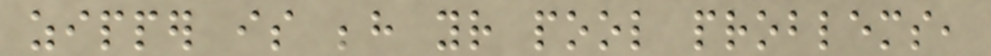zipper is behind your pool problems,
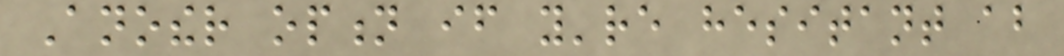Another option if you're hesitant about
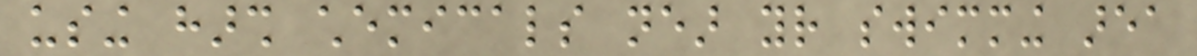using harsh chemicals near your swimming area
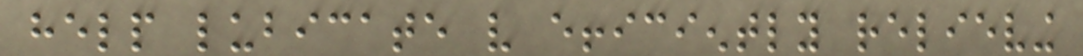help lubicate very efficiently relieving
